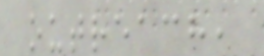outreach,
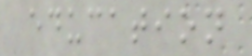education
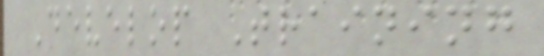Develop Training
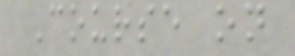Course on
